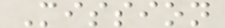Mission
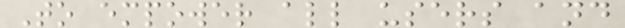To empower all users and
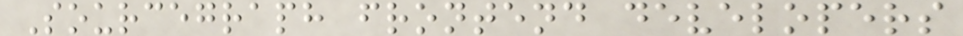Sourcegraph frontend developers
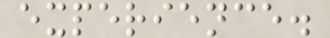experience.
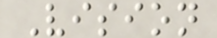Vision
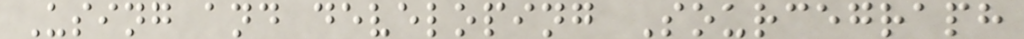Using and developing Sourcegraph
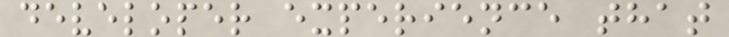developer experience that
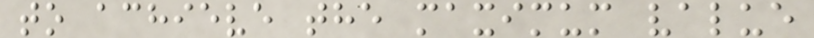to achieve the maximum value
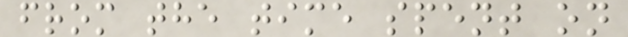from the time spent on
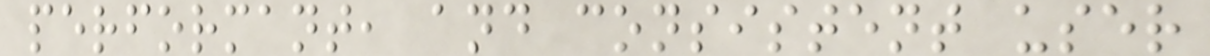performant, and consistent user
